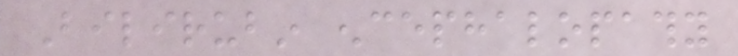Bilirubin encephalopathy
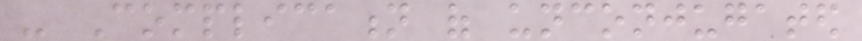- Complication of unconjugated
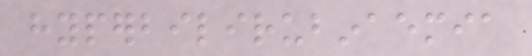hyperbilirubinaemia
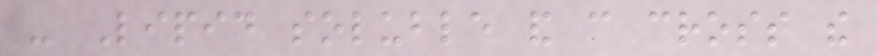- Lipid soluble and can cross the
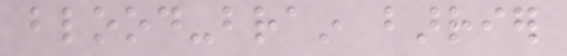blood-brain barrier
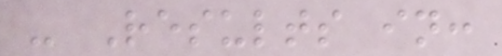- Results in:
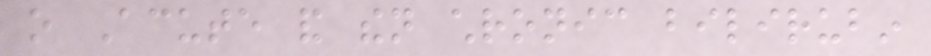o Acute and then chronic bilirubin
